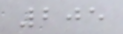205
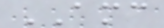AMC
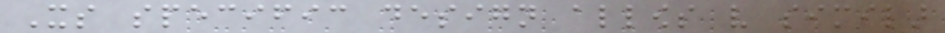Its specific design allows very similar
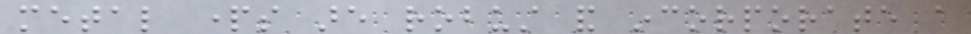metal parts are robust and incorporate a
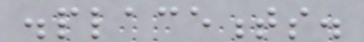displacements.
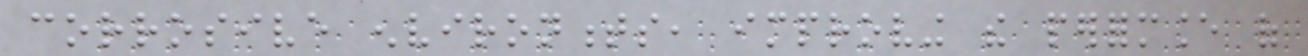corrosive environments, improving the performance of
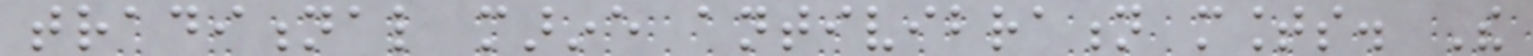traditional marine antivibration mounts. The
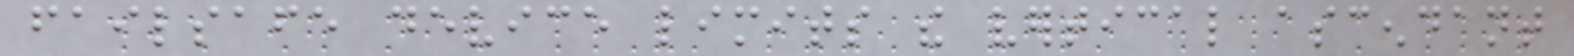failsafe device limits the vertical ascendant
